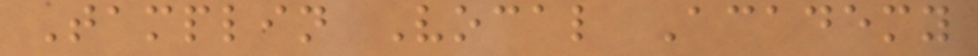Tamplin Vocal Academy
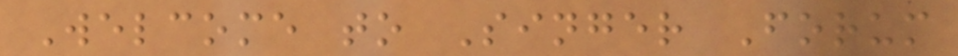Welcome to Singer Forum
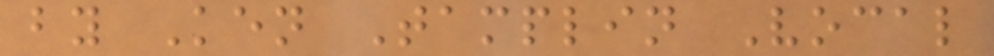by Ken Tamplin Vocal
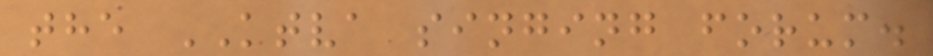the KTVA singing forum.
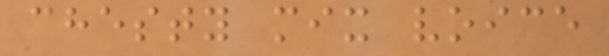chesty mix voice
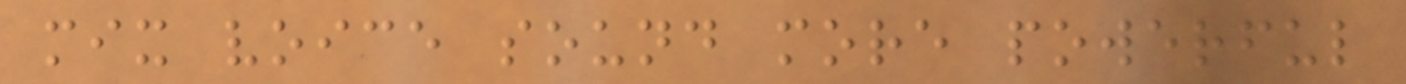mix voice sound more powerful
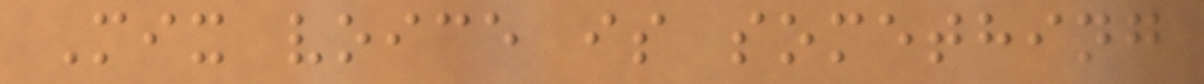Mix voice is something
